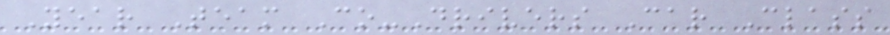Year Team Co-Drivers Car Class
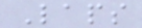Laps
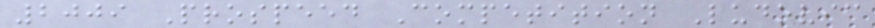2009 Prospeed Competition Ludovic
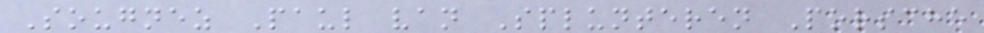Sougnez Paul van Splunteren Porsche
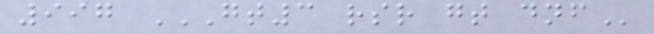997 GT3 RSR GT DNF
